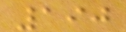190
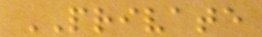PRIVATE
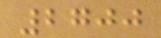2700
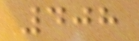408
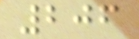206
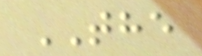THE
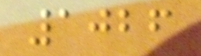1026
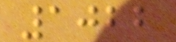1022
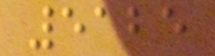5125
